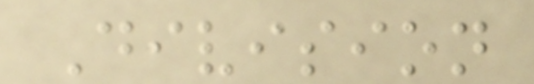Division
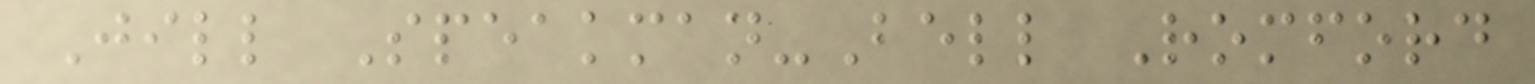Jill Speakman-Bell Romford
